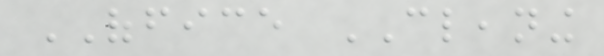OFFICE CLEANING
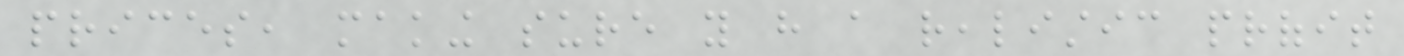prices, making sure you have a realistic profit
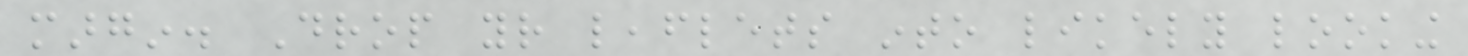margin. Drop your leaflets into likely looking
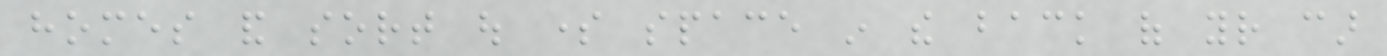homes and sort out some space in the back of your car
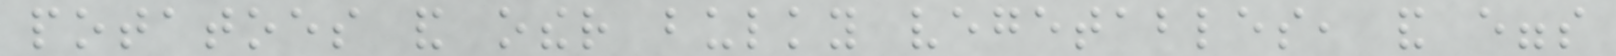potatoes and other bulky vegetables, and eggs
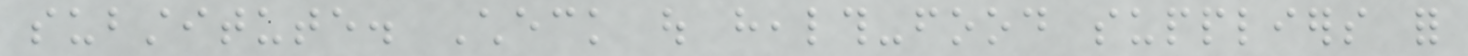substitute. Check out health-food suppliers for
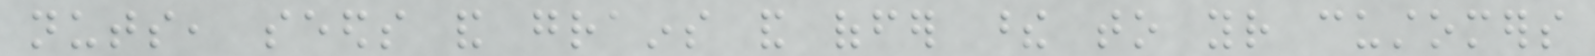nuts, seeds and grains and offer these to your customers
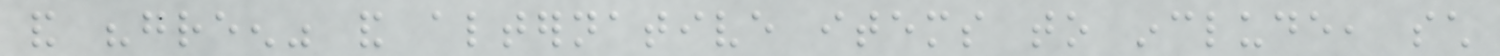and "green" and alternative items to include, such
